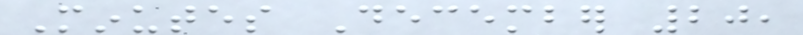Minutes December 20,
